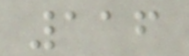116
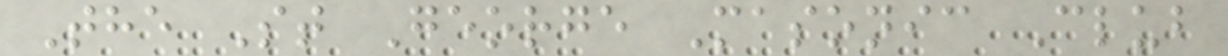The St George Masonic Club
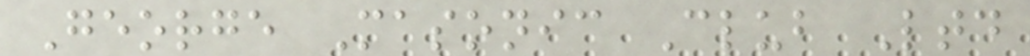George Masonic Club Ltd
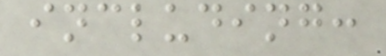including:
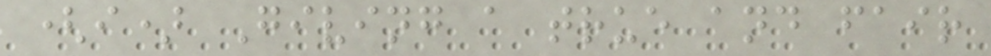(i) Giving a true and fair
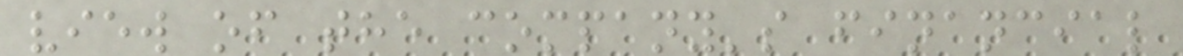view of the company's financial
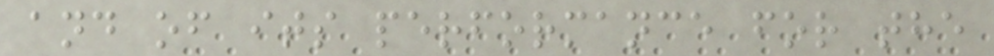and of its performance for the
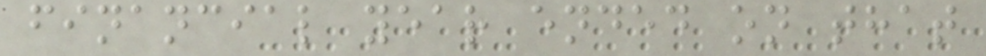financial year ended on that
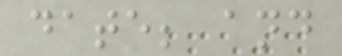date; and
